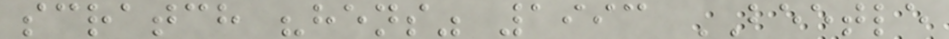scratch "hens" 1993 BEETLE
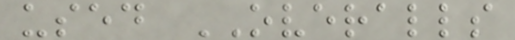used OVERALLS
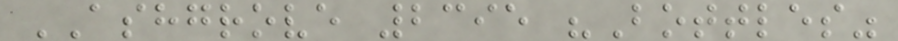ASHGROVE 2395 "Bottles"
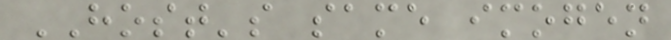HOST's same imogen
